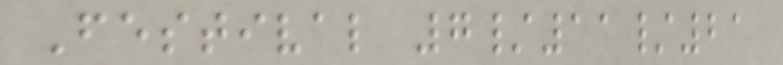Festival 7/11/21
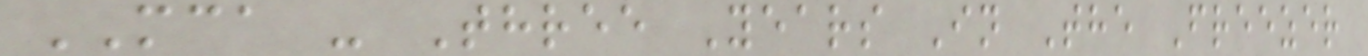MCA - Three Years In The Freezer
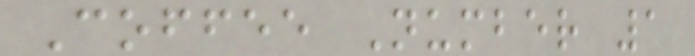Coffee Number 1
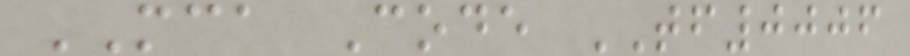MCA Code TF0006
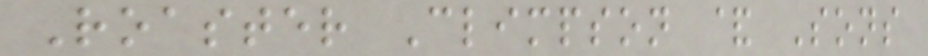Roaster Climpson & Sons
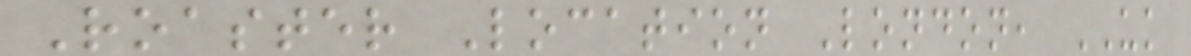Roaster Location London, UK
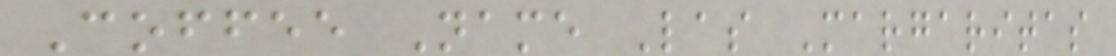Coffee Name Las Margaritas
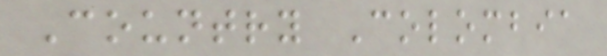Country Colombia
